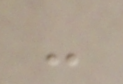-
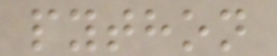python
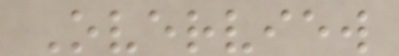Overview
